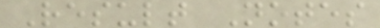Result Notes
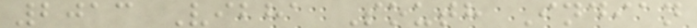2013 Vibha South Indian
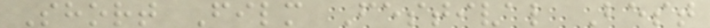Short Film Festival Best
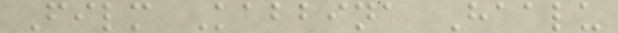Film Kabbina Haalu
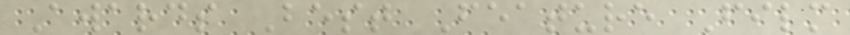Awards Best Feature Film
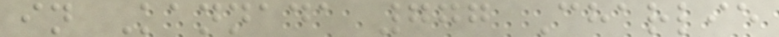in Kannada 777 Charlie
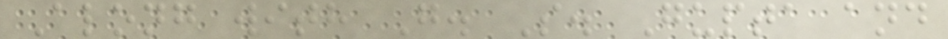Along with G. S. Gupta and
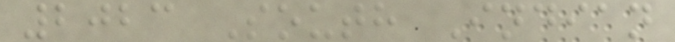2023 South Indian
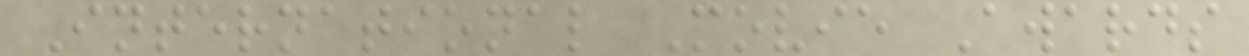International Movie Awards
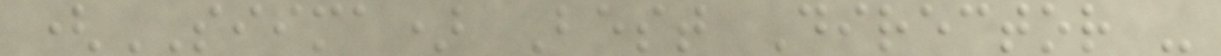(SIIMA) Best Director -
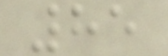85
